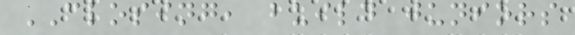CLOSING, build juniors
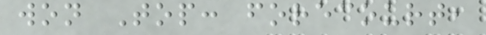won Top: forecourt,
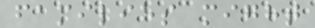families might
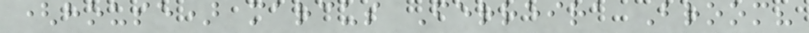(house) marcus Ferreira Broom?
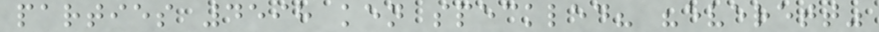parties 4598 ken speckled? "everett"
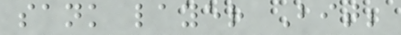sank layer Bit;
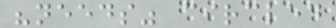"needs" circled
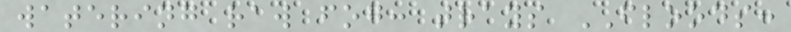watering raw fog: trays FLOODS:
